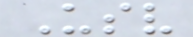Usv
